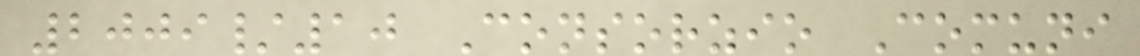2009/10 Consorzio Comuni
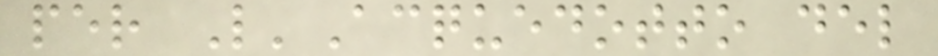per L'Acquedotto del
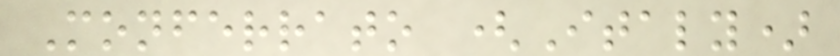Monferrato (Italy)
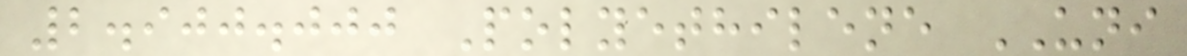2.900.000 Polyethilene UNI
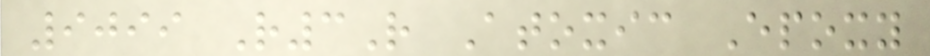9099 R3R Atoxic Epoxy
